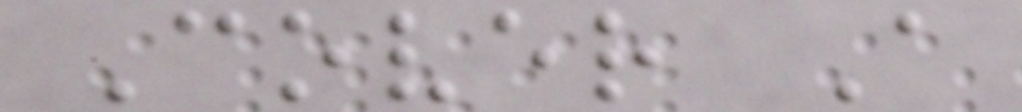Cover A
